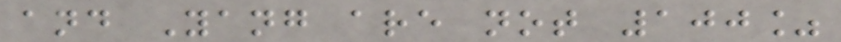and Yang are not 100%
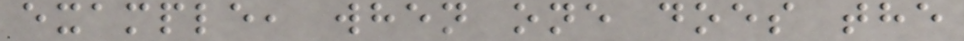example, when one does the
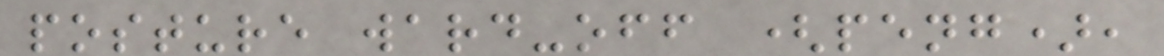posture ward-off (peng),
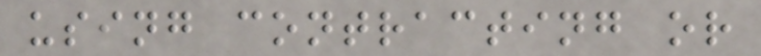using contracting or
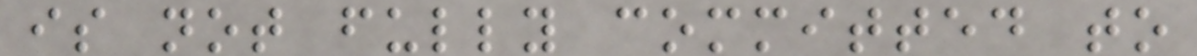is not fully committed to
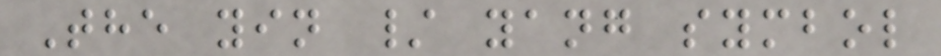The yin / yang symbol
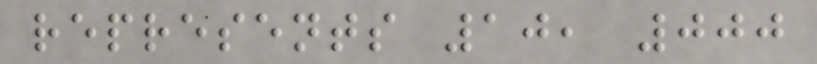represents 10, 000
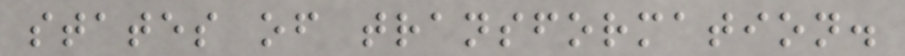states of transformation.
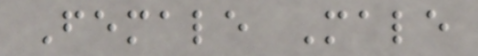Female Male
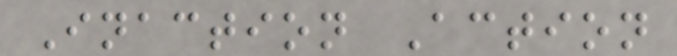Inaction Action
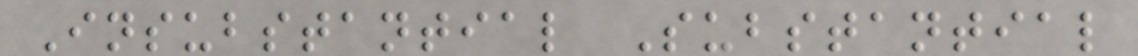Insubstantial Substantial
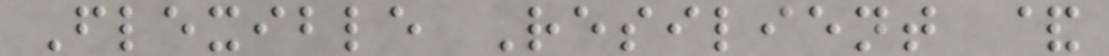Flexible Resilient &
